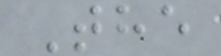The
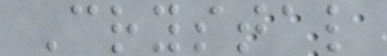Crystal
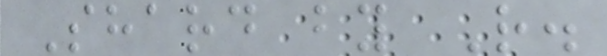Shard by R.
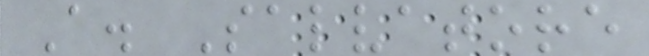A. Salvatore
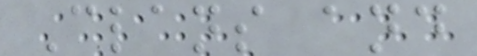Clans and
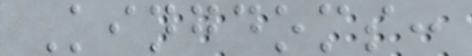Kingdoms:
